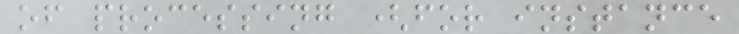of processing (for instance
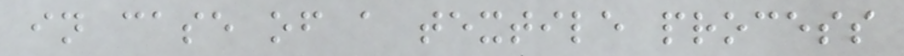in case of a textile process
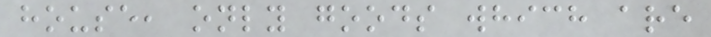house, only goods which are
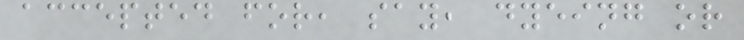accepted for, say, dyeing or
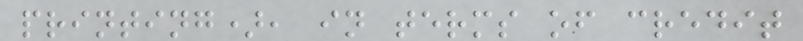printing), in terms of credit
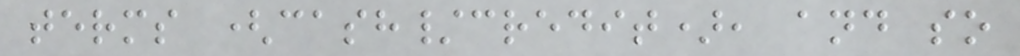terms (cash/credit), and so
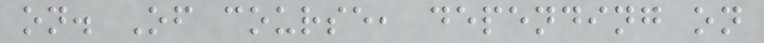on. Of course, depending on
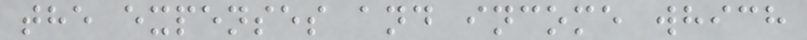the expenses and income which
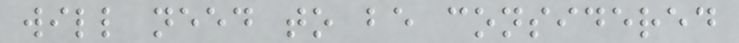will need to be considered
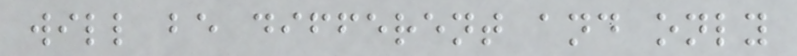will be different and only
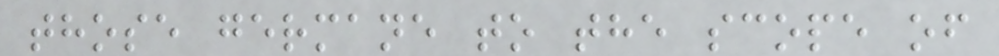those germane to the scope of
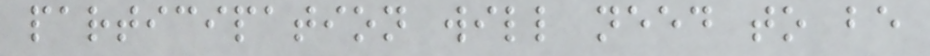participation will need to be
